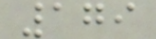179
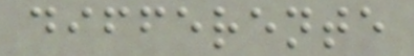differente
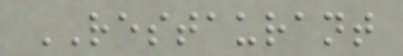RESTAURANT
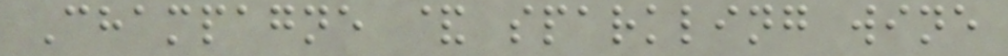Champagne & sparkling wine
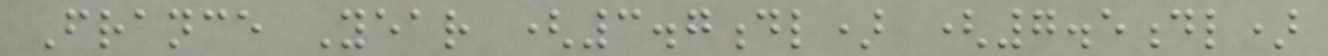France Year (3.7dl) (7.5dl)
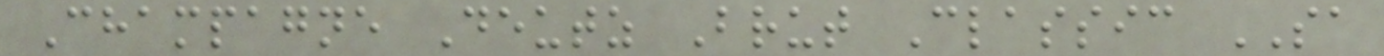Champagne Deutz Brut Classic SA
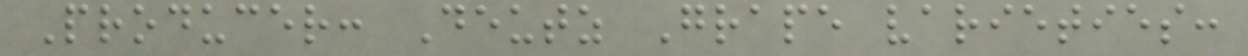Producer: Deutz Grape varieties:
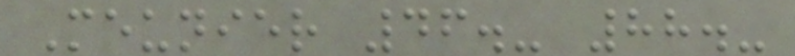Meunier 46.- 88.-
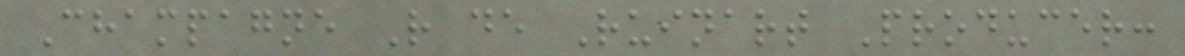Champagne R de Ruinart Producer:
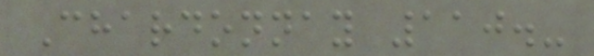Chardonnay 110.-
